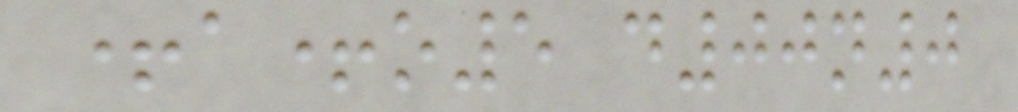+a+o5 d00n0
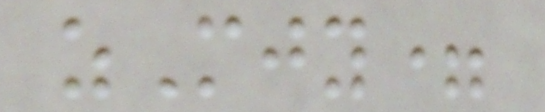zMjy=
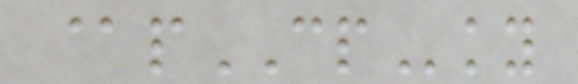@pCPky
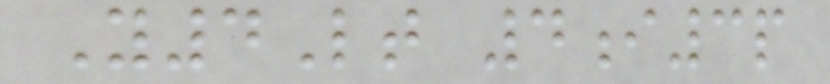Y4Lt 4i3p
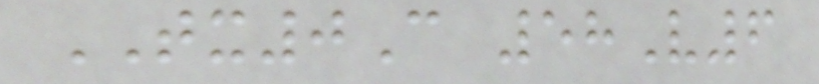TX0C 58V6
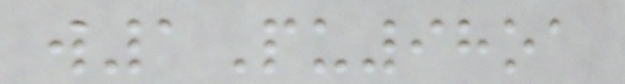w1Pu98oa
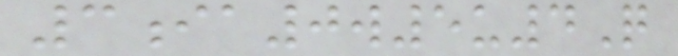3ia0w5u4Q
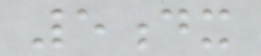5dx
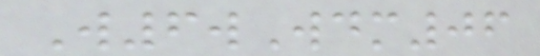W6wWdm06
